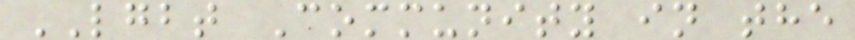LGBT Community in the
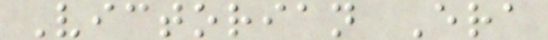Victorian Era
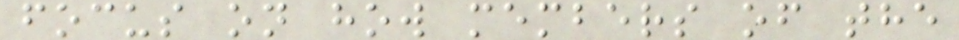focus on how members of the
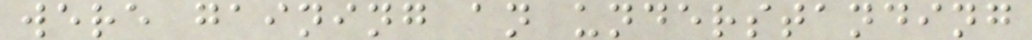were gaining an understanding
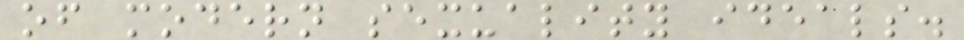of modern sexuality ideals.
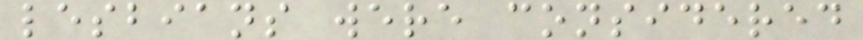lesbians were considered
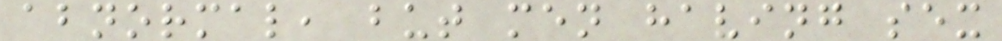abnormal, but men having sex
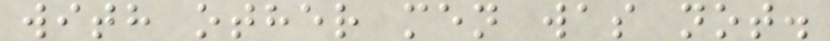with other men was not.
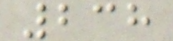238
